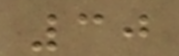30
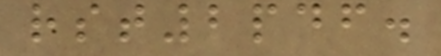rst2pdf.
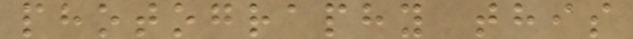photography this
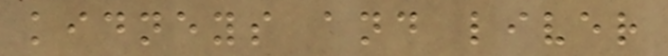kidneys and liver
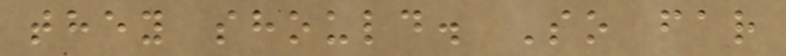they should. So far
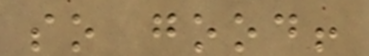so good!
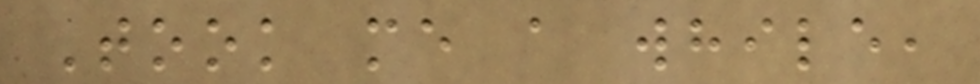Took me a while,
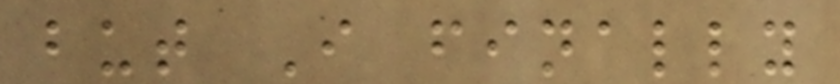but I finally
